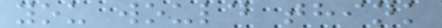you would think
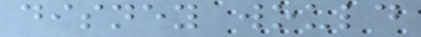disney would
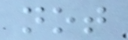not
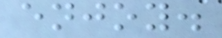enjoy.
